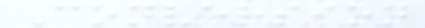Conversion
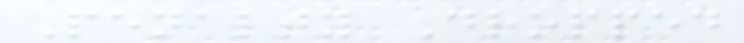Penalty Dropped
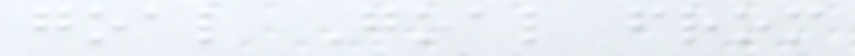goal Goal from
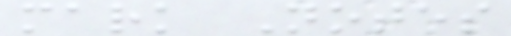mark Notes
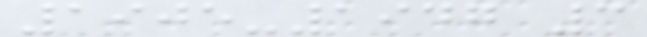1905-1947 3
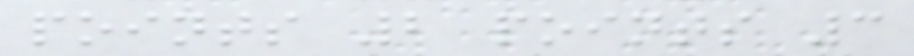points 2 points 3
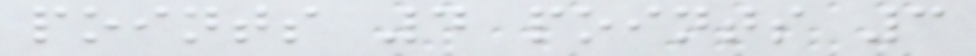points 4 points 3
